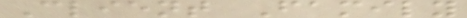Client Family
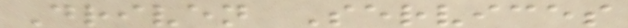Driven Services
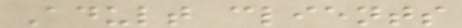Adult clients
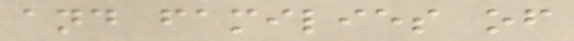and families of
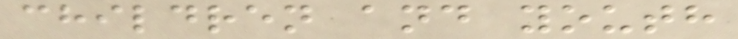children and youth
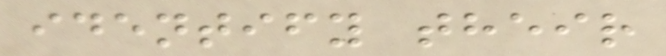identify their
